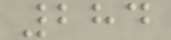284
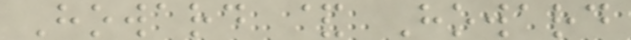Howard & Howard
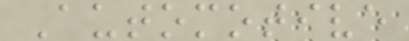Automotive
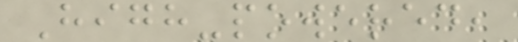High-powered,
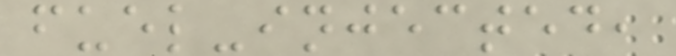fuel-injected,
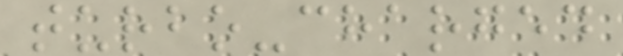turbo-charged
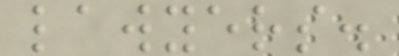lawyers.
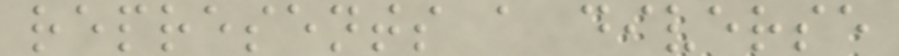represents a diverse
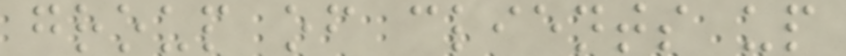group of clients up
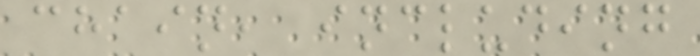chain, including
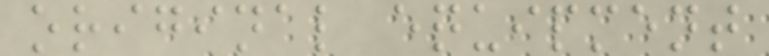original equipment
